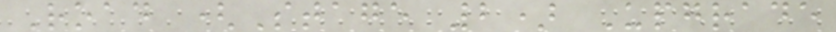Road (Stage 2) Upgrade
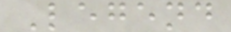Legend
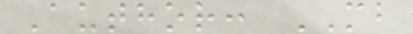Author: MB
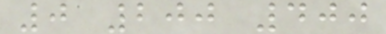0 200 400
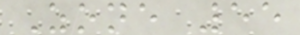Zone 55
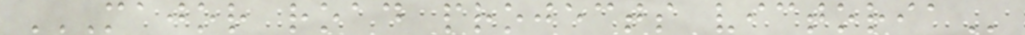MAJOR ROAD PROJECTS VICTORIA
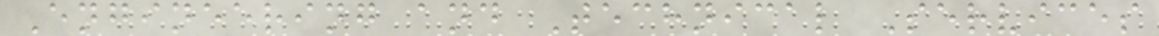Engineering and Technical Services
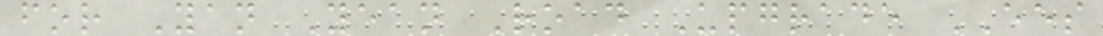for Yan Yean Road Upgrade EES
